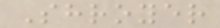Shroyer
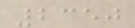2350
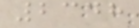2348
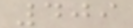409
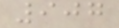907
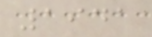1941
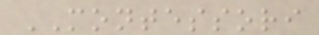MONTESSORI
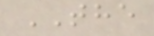THE
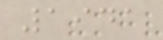1941
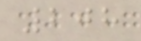208
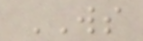WS
